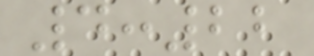4:22
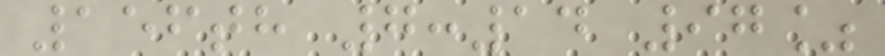156th 7:14 97%
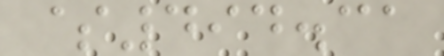$494.31
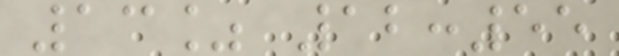13% 12:55
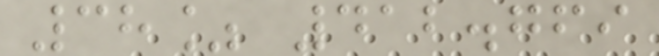38% 412.769
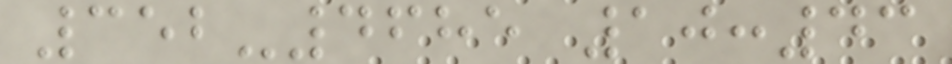352-4685 10:43
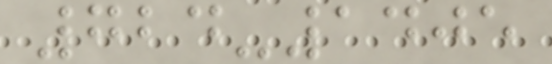724-1405
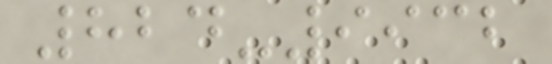824-9932
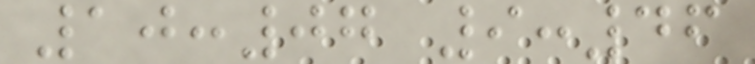10:07 9:46
